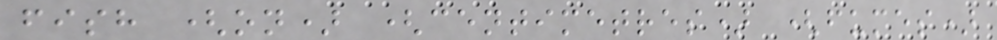fish (on) (centimetres) (fumes)
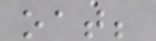oat;
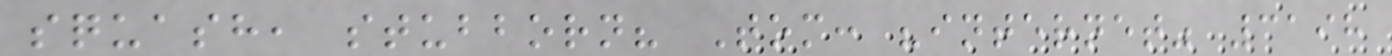squash, stubborn? Tom: "internet" 3198
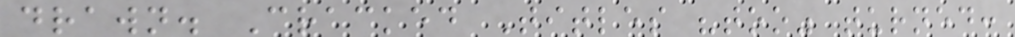drawn. Cracked Titles "too" turned:
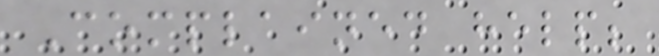Complained help;
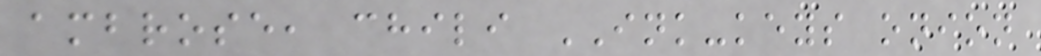ambrose, chili INK-keys onion
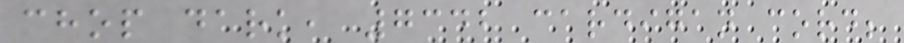chop dark, 7342 cardigan cord;
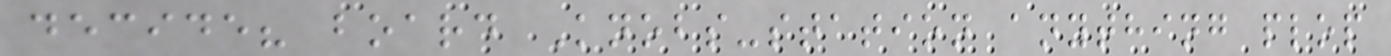decide? board Knobs-station anything plop
